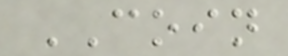COIN
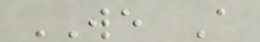WE A
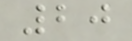20
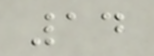14
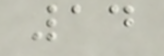14
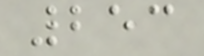253
